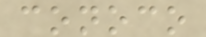conoco
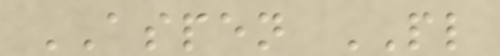ASPEN PL
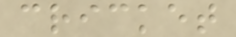cricket
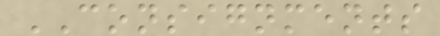CONSIGNMENTS
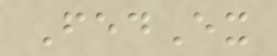FedEx
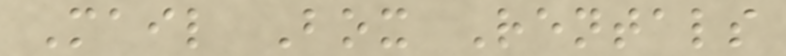Mail Box Rentals
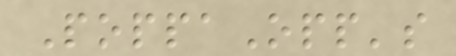PoppaOpp's
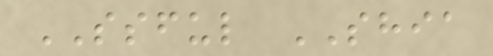SSFUL SHIA
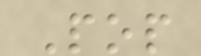Pop
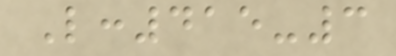L:415-3
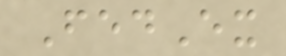FedEx
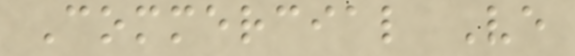Commercial Ve
